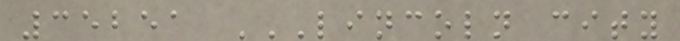35251 LINCOLN CITY
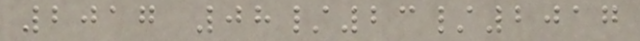2017 08/23/2017
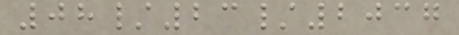08/23/2037
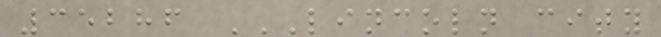35286 LINCOLN CITY
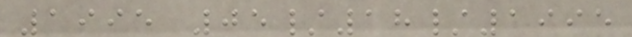1995 05/18/1995
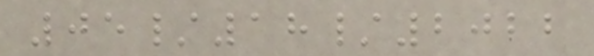05/18/2022
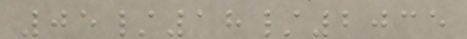05/18/2035
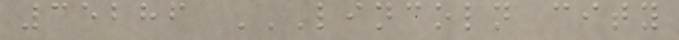35286 LINCOLN CITY
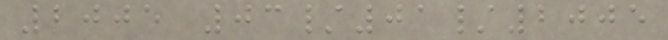2005 03/01/2005
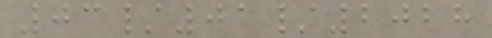03/01/2028
